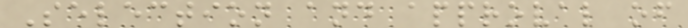Selection and approval of
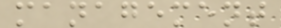management
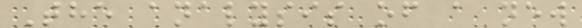The analysis of a new
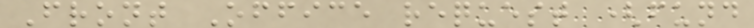Front Office request (fund
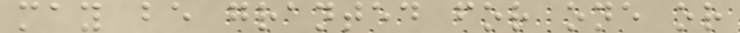may be granted for one or
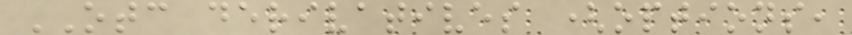OTC derivatives (options,
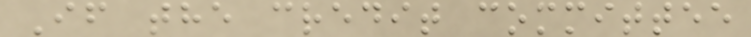If the credit committee
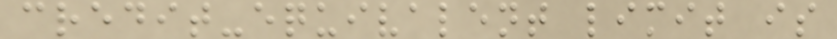credit-equivalent limit is
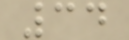34
